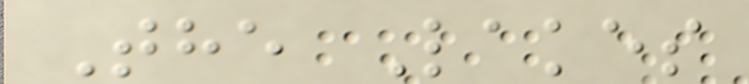The Lakes
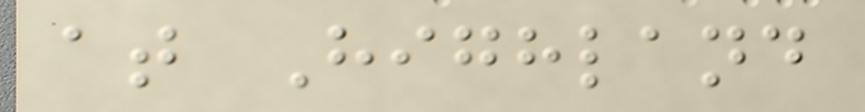at Highland
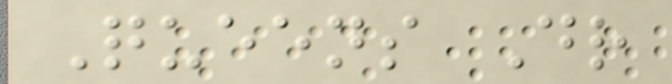Queens Dr
